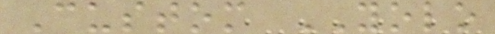Custom YOLO
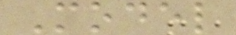Model
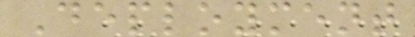Deployment
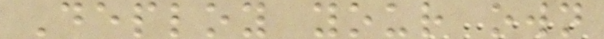Deploy your own
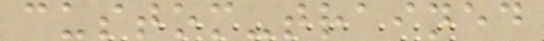custom-trained
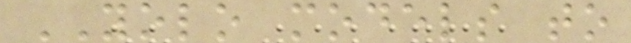YOLO models to
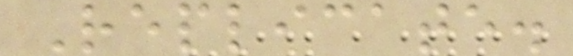Replicate.
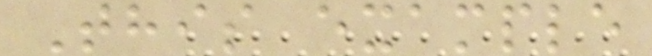This example
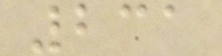231
